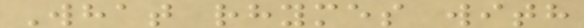What rhymes with
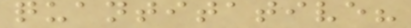quantitative?
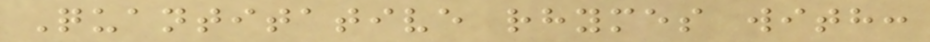Quantitative rhymes with:
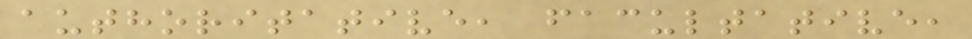authoritative, facultative,
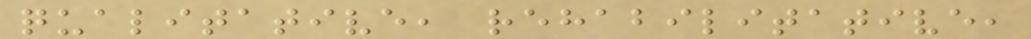qualitative, rehabilitative,
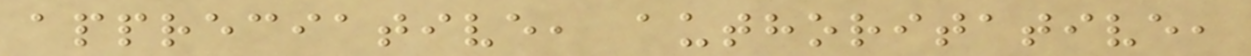appreciative, authoritative,
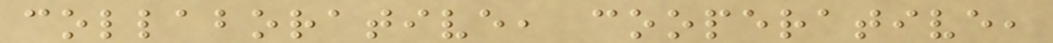collaborative, cooperative,
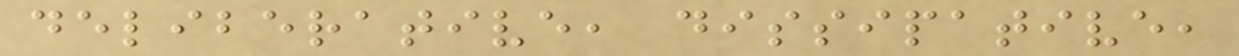deliberative, dissipative,
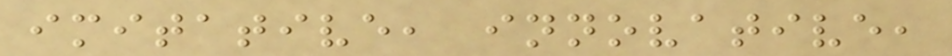imitative, innovative,
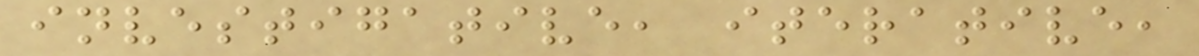investigative, iterative,
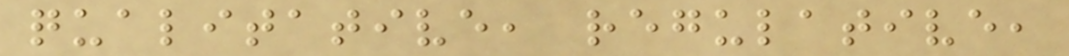qualitative, regulative,
